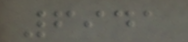6941
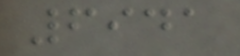6941
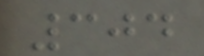304
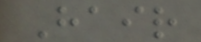Hair
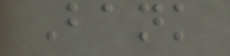Bank
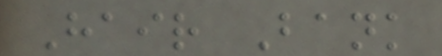Hair Bank
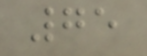75
